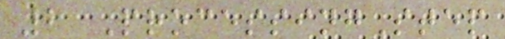2 ProcessingStep
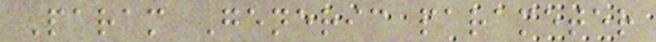Param Generic parameter
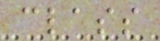class
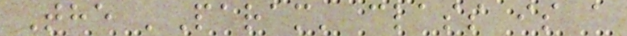The 'Param' class is a
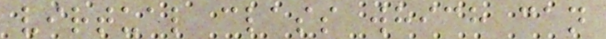virtual class which can
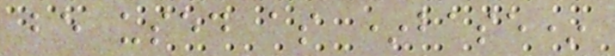be used as *base*
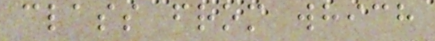class from which
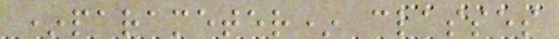*parameter* classes
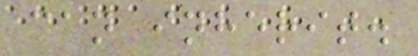can inherit.
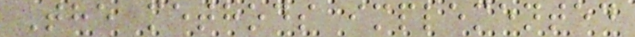The methods implemented
